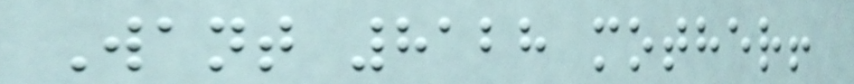Want 8128 mother!
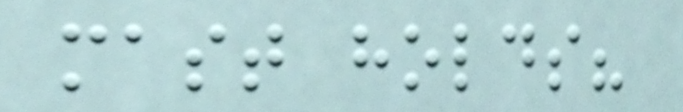mast holds?
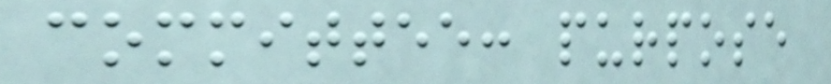committee: purpose
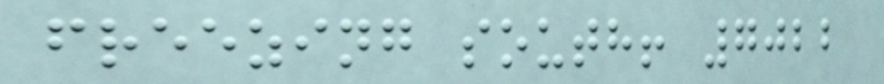freezing south! 7022
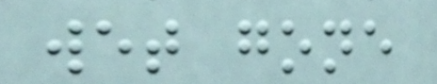wet gone
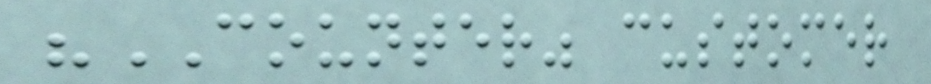"COUNTER" customer
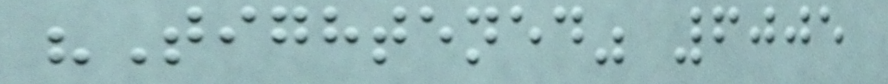"Tightened" 6005
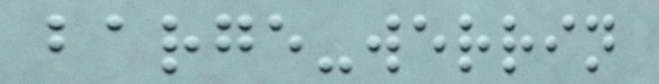barge-werrin
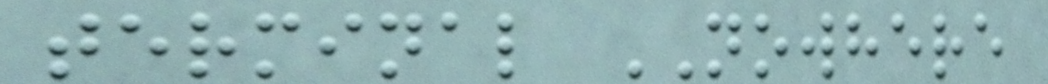terminal NOWHERE
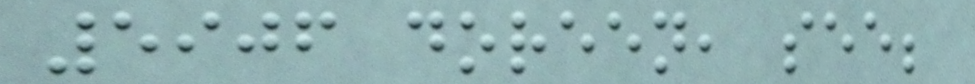5906 doreen, see;
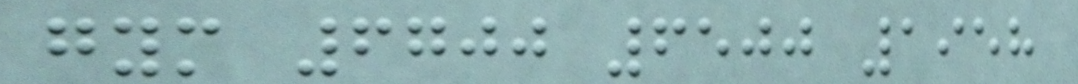gym 6700 6500 1958
